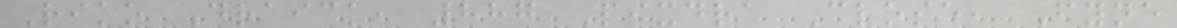Riko Draick, 887 Pixdra Close, Fyne
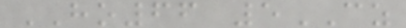HO66 5CZ
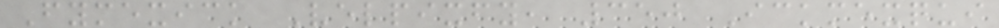Fymexick Velpixfy, 350 Ickmexqui
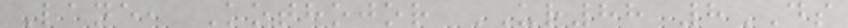Lane, Kothojor UR88 8DS
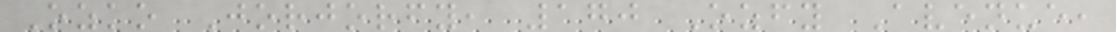Ozko Jorjorfy, 170 Ozfy Avenue,
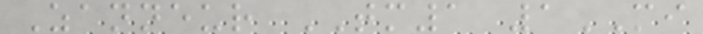Zanneur TM1 1MI
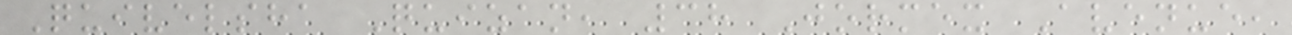Quivelsha Quizan, 38 Jormex Avenue,
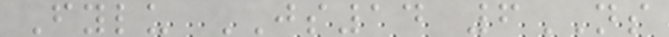Fylu JS14 6NS
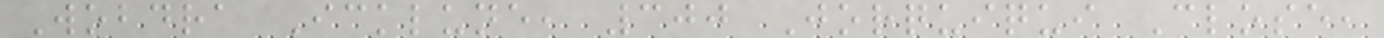Wobdra Icklune, 300 Jorquiqui Close,
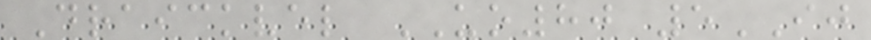Draickvel UO80 5IJ
